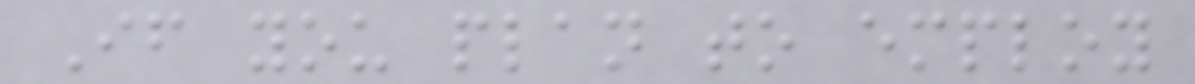If you plan to employ
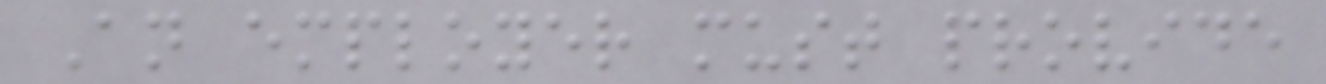An employer must provide
